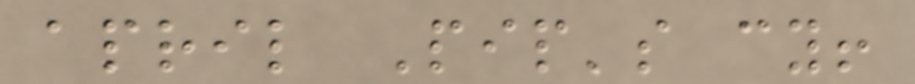april Pip's cy!
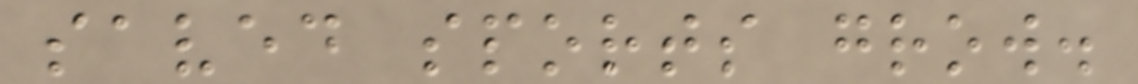saved sports grow.
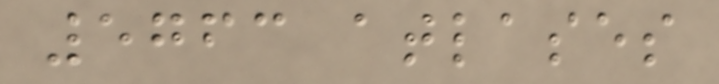5763 atlases
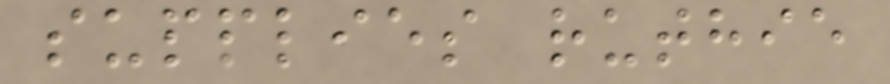supplies ruthie
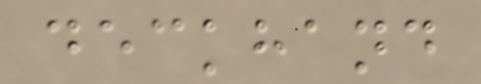deckhand
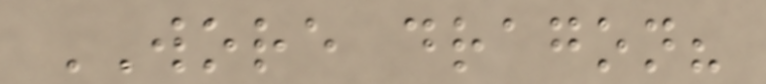WORE dragon?
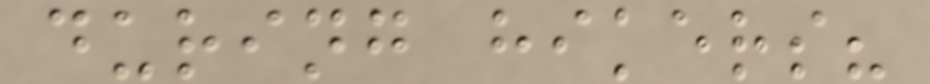during hikers?
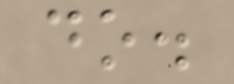do.
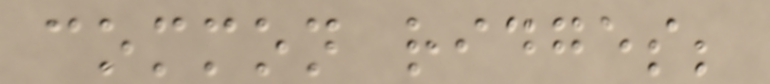common ridges;
